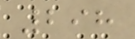298
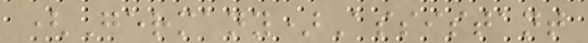(Germany)Assistant
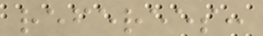referees:
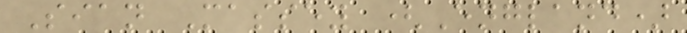Sian Massey (England)
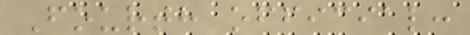Fourth official:
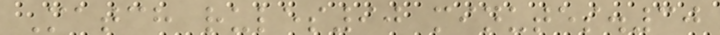Match rules90 minutes.30
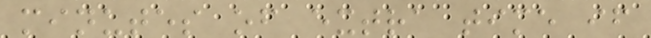minutes of extra time if
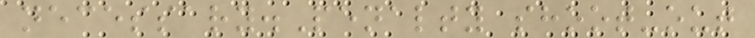necessary.Penalty shoot-out
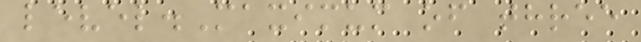level.Maximum of three
